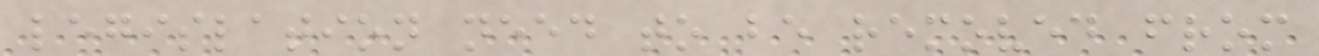legislation need to be removed from
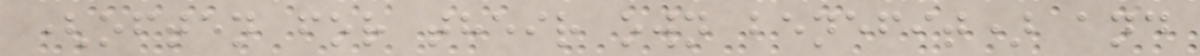(often for their own benefit) and
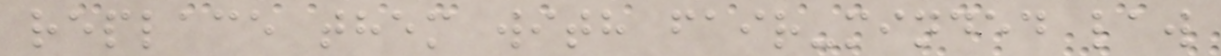replace them with fair-minded law
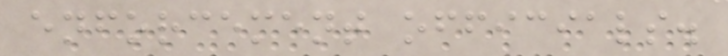enforcement officials.
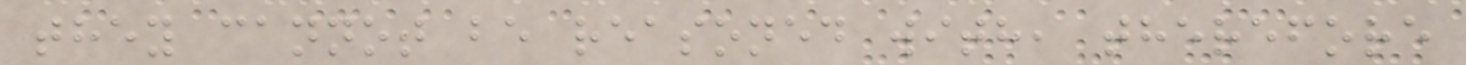they cannot be reasoned with, therefore
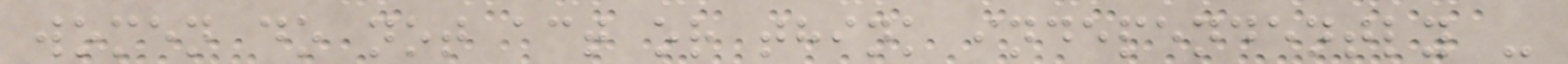women do not act or think independently -
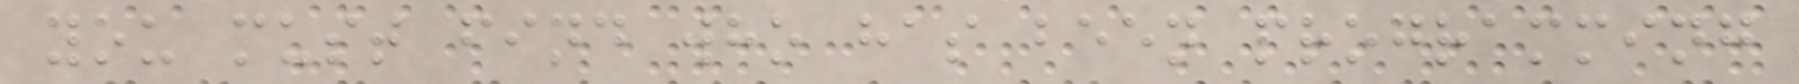you must find who has been programming
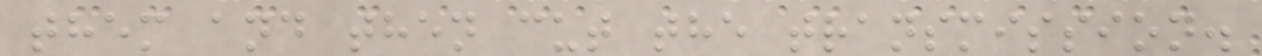them and then cut the transmission.
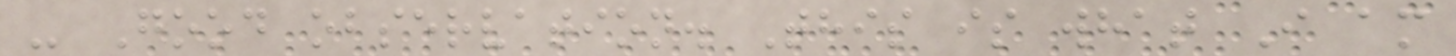- Good observation. This is what I am
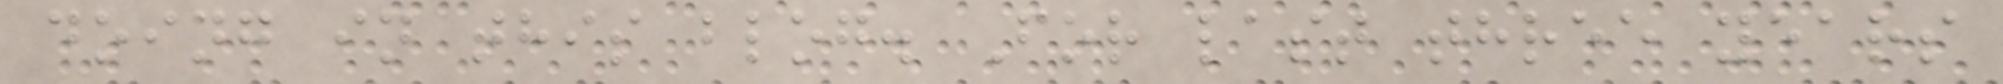doing in this blog. For last three years
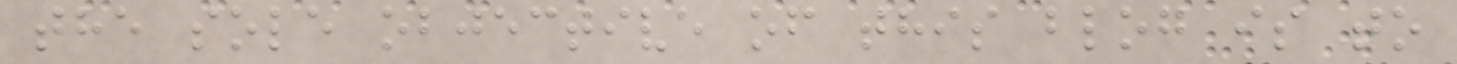the sole objective of this blog is to
